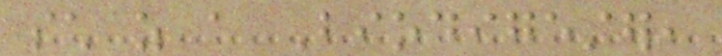such as a Biodigester,
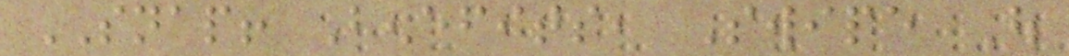SNAP! Benefits, Swipe Out
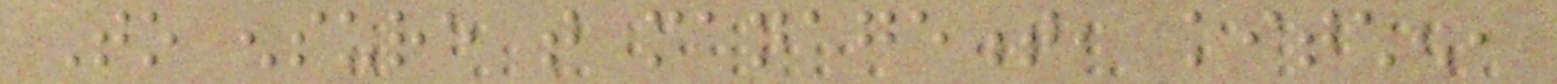To ensure that management, kitchen,
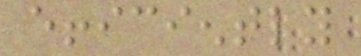efficiently
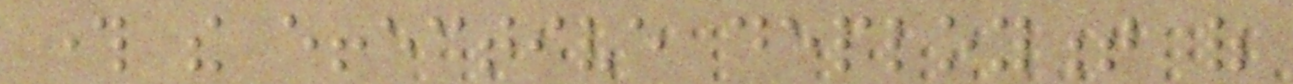through the effective deployment of
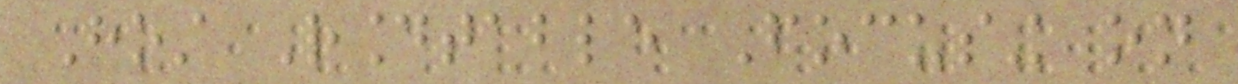Host Roundtable Focusing on
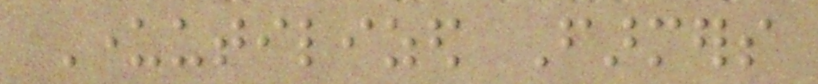Underutilized Farmers
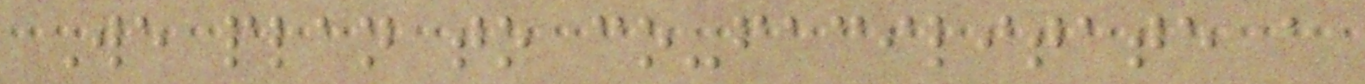We plan to co-facilitate a
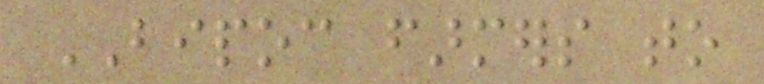BIPOC farmers to
